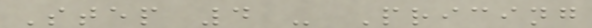Step 4 - Pricing
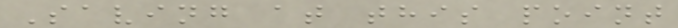Saving at this point
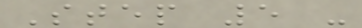Step 5 -
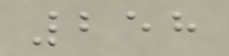258
